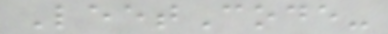LeetCode-
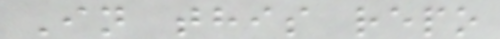In this repo
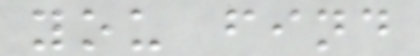you find
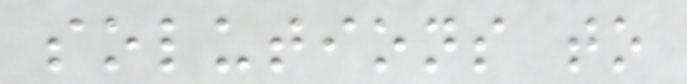solutions to
